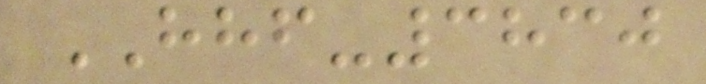HHF-3830
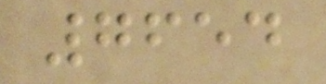7654
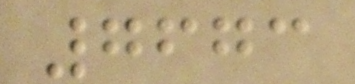7673
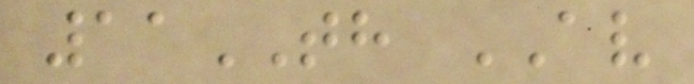11TH AV
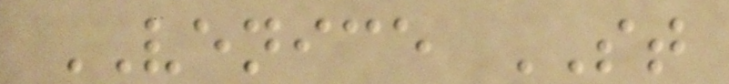VENICE ST
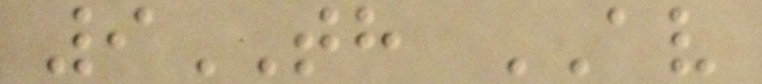9TH AV
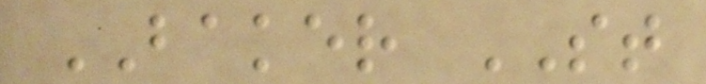BAKER ST
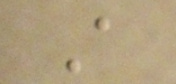A
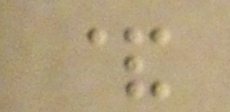&
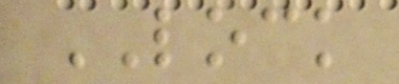LOCK
